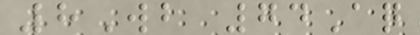8Wb 74Aq
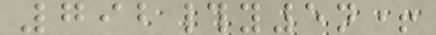792#y5n+
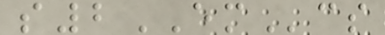s2EMcs
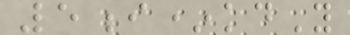5i*kdY
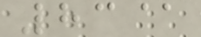83@
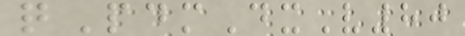qPdmDxV80
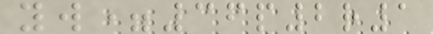yw=36p2r1
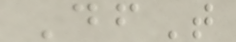DfT
